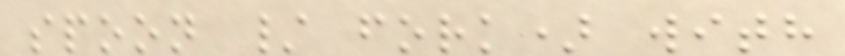spoon / fork) with
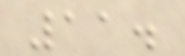11.
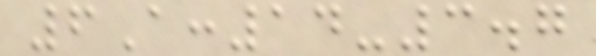6A:14-3.7
